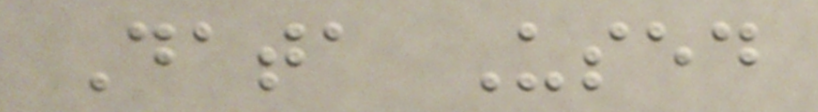Data Used
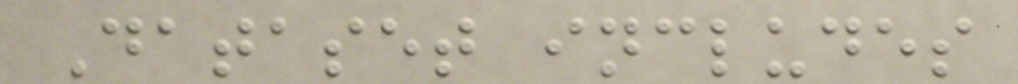Dataset includes
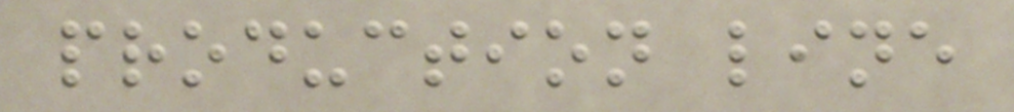production line
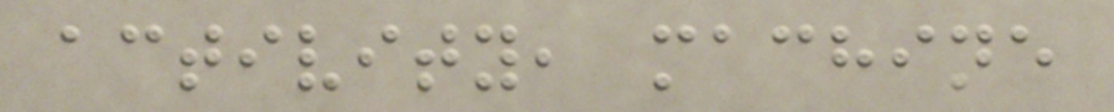activity, machine
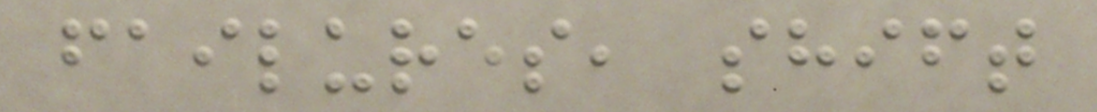failures, shift
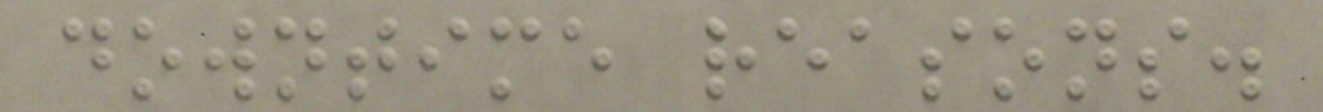downtime reasons.
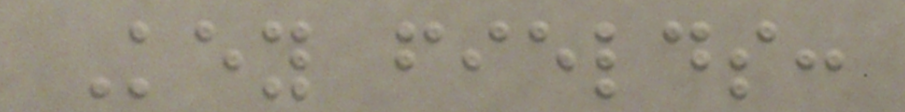Key fields:
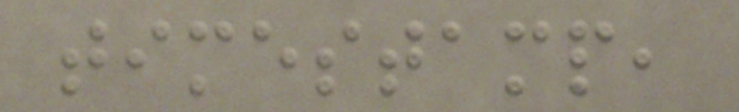timestamp,
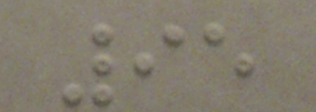95
